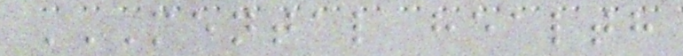MENTAL HEALTH
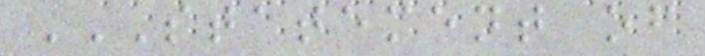STATEMENT OF
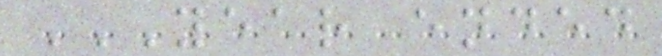YEAR ENDED
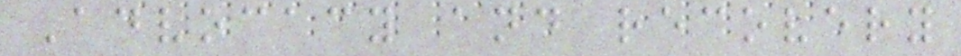Advocacy and recovery
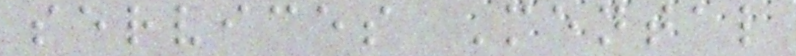services Mental
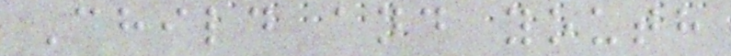Child and youth
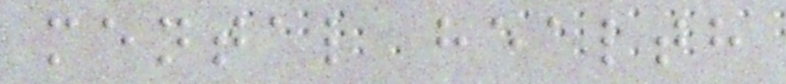mental health
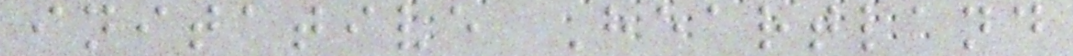initative Heartland
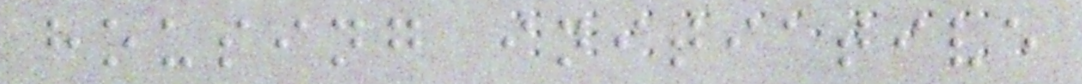housing initiative
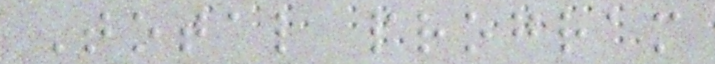Total program
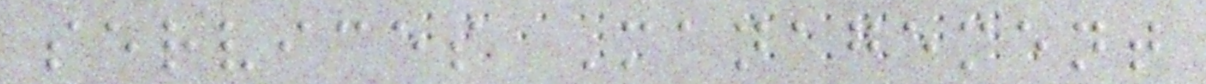services Management
